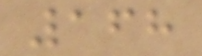168
